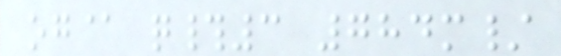og@ q#3 784m/
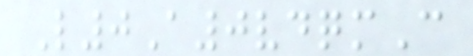L0A0vdqmC
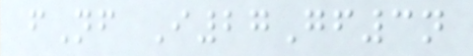fNf I27Gf3n
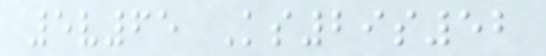5v65 Ks29s52
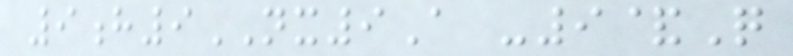9h9NX9A -9&Q
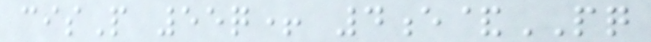cisP 55q+ 4e&PQ
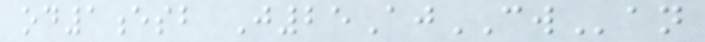od1esb J25AjCWan
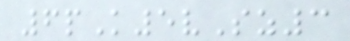6pK5vSz3
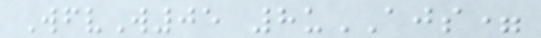WfvW05 8uAJS=
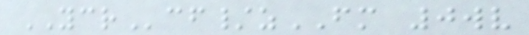YCRcf/zFM 0wv
